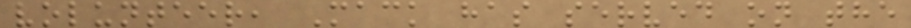volunteer, Mack has served on the
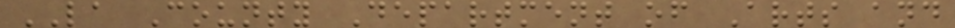LA County Department of Arts and
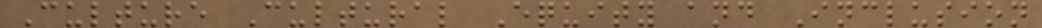Culture Cultural Equity and Inclusion
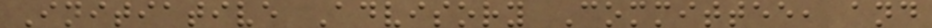Initiative Advisory Committee, and
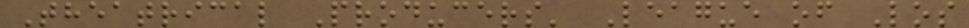Theatrical Producers' League of Los
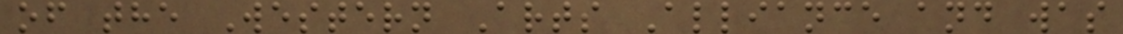of the Western Arts Alliance and was
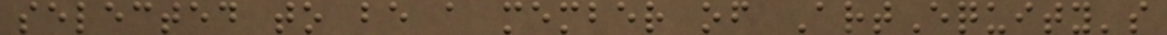selected to be a member of ArtEquity's
